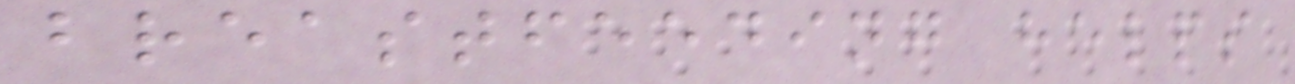breastfeeding helps
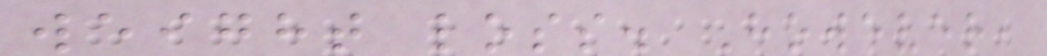weight loss. However,
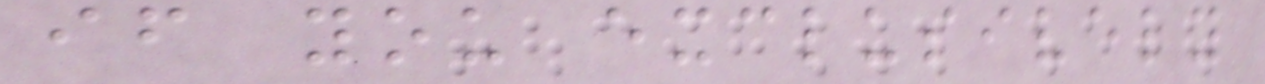if you exclusively
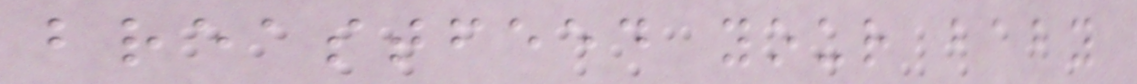breastfeed your baby
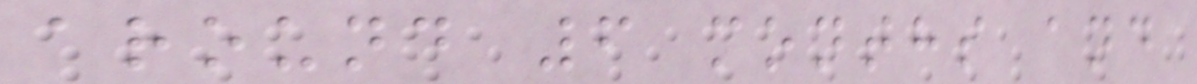around 6 months and
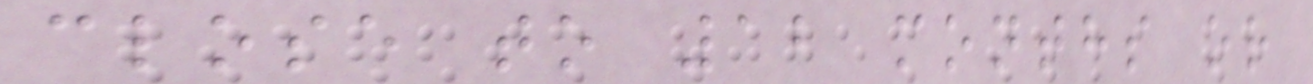close to 12 months or
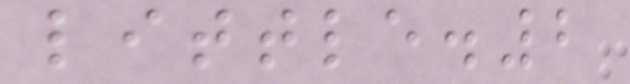little.2
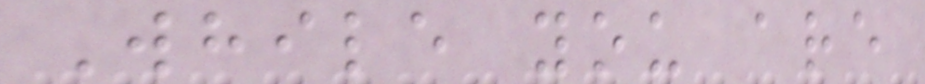While you are
